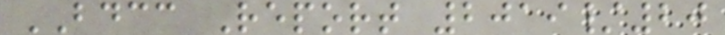BDCC Report 2019/20
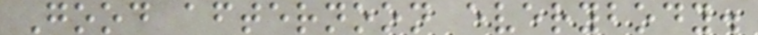Good afternoon everybody.
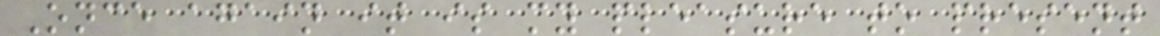Once again it is my pleasure to present
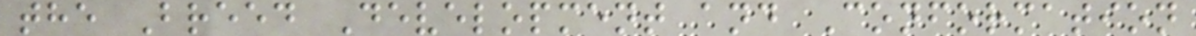the Breed Development and Conformation
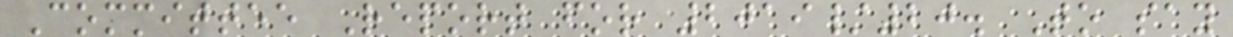Committee Report for 2019/20. To say
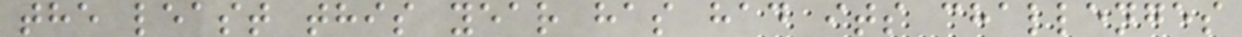the least this year has had its challenges
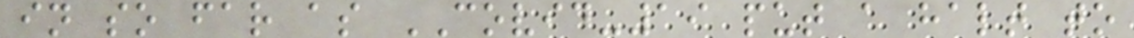in so far as COVID-19 put a halt to
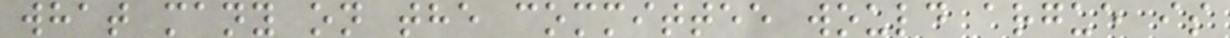what many on the committee would argue is
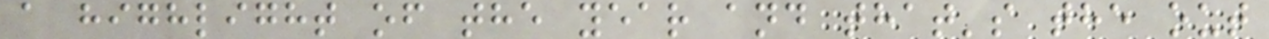a highlight of the year and that's the out
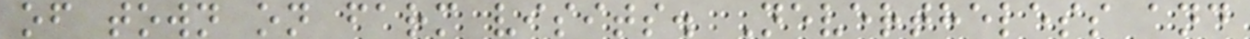of town on farm visits. Nevertheless and
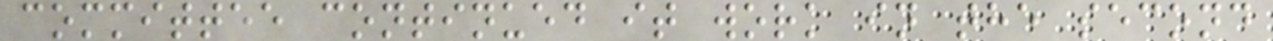committee continued it work in the second
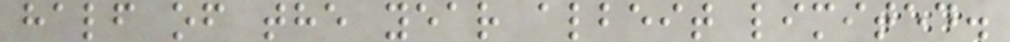half of the year albeit limited.
